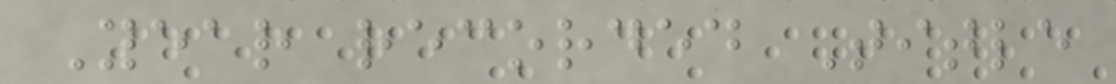Year recorded Title
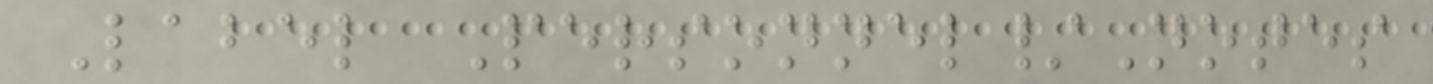Label Personnel/Notes
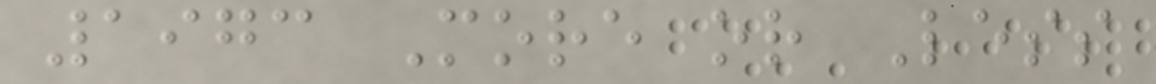1973 More or Less
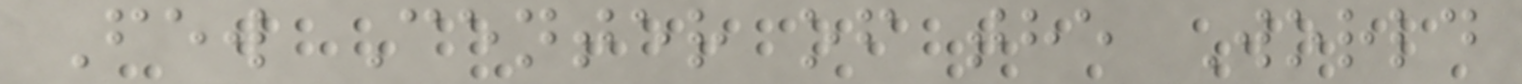Few Center of the World
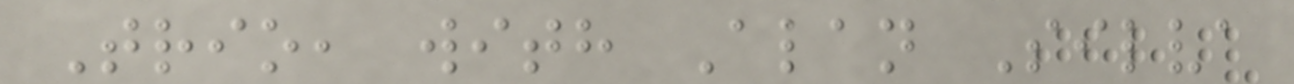Trio, with Alan Silva
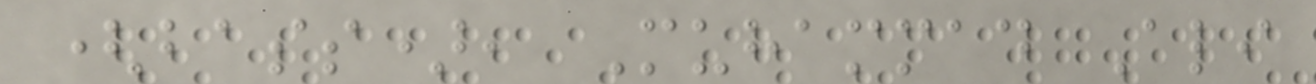(bass), Muhammad Ali
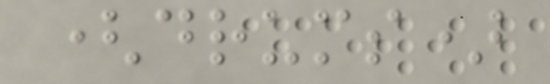(drums)
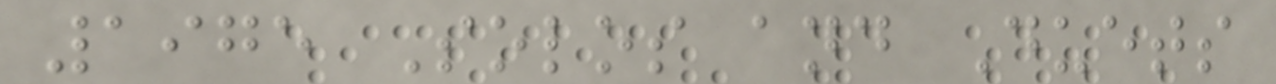1975 Solos and Duets
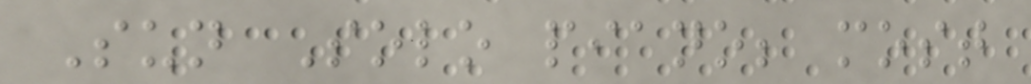Sun Solo piano; most
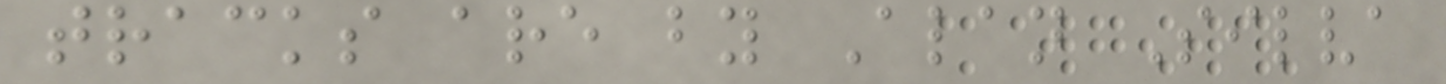tracks are by Alan Silva
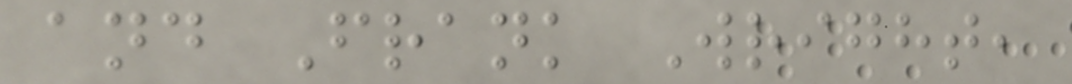and Frank Wright,
